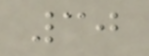30
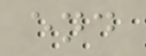end
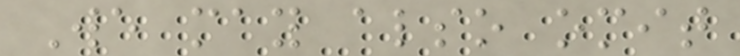We may also omit
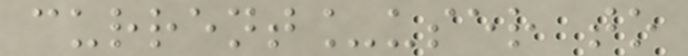current_user to
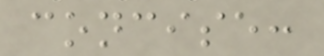concise:
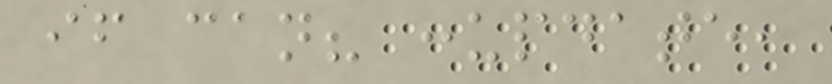if can? :update,
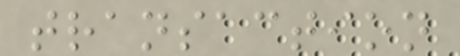transaction
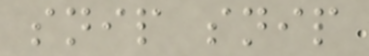snip snip
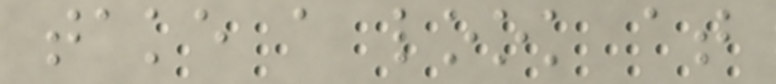take a look at
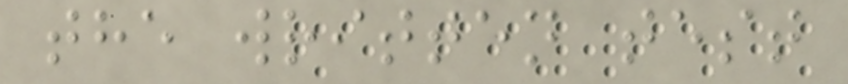the written test
